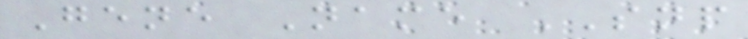Gene Name SNP
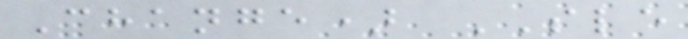Change) SLE
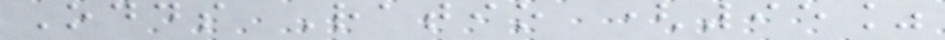Odds Ratio (95%
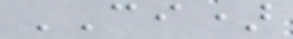CI)
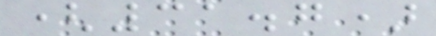(31.7)
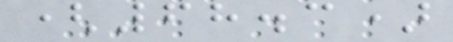(68.3)
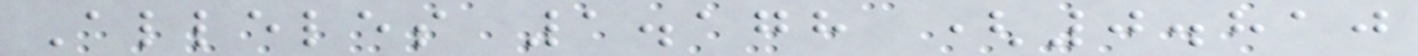Alleles 1.178 (0.810
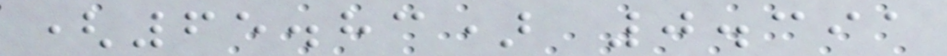(65.83) 0.391
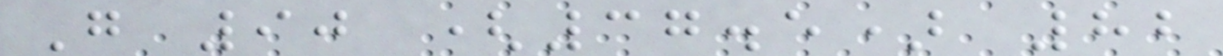G 90 (37.5) 82
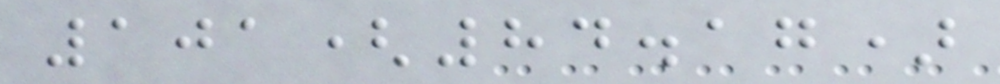101(84.17)
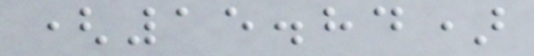(15.84)
